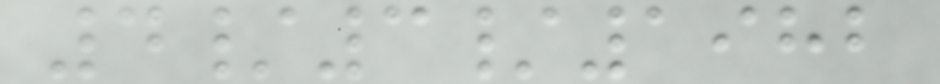4/3/1982
